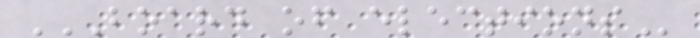BOARD OF ELECTIONS
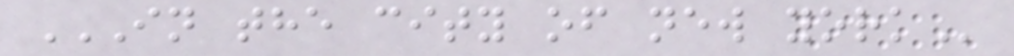IN THE CITY OF NEW YORK
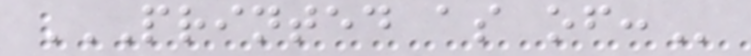PRINTED AS OF:
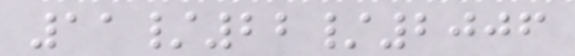11/22/2006
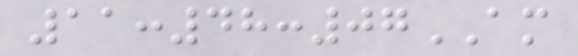11:48:07AM
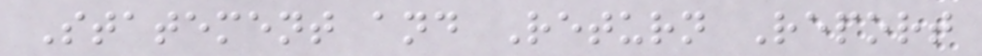Statement and Return Report
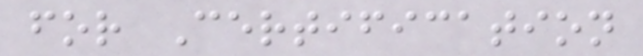for Certification
